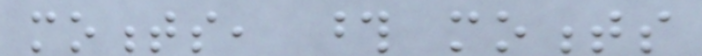moments, those moments
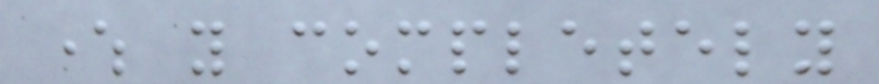where you completely
